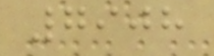7908
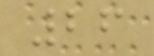26
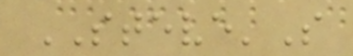STEVE'S
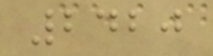2420
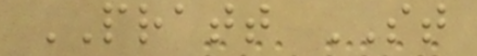PRATT ST
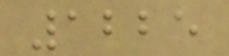1225
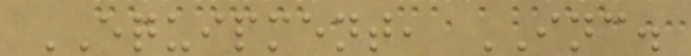EQUIPMENT, INC.
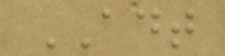ADT
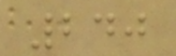240
